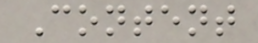Content
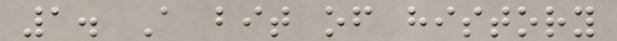1. A bit of history
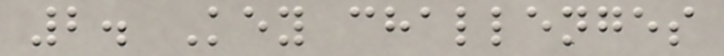2. Key challenges
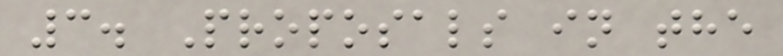3. Proposals in the
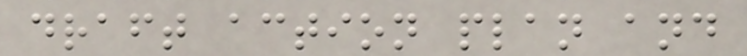draft action plan and
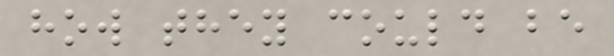how they could be
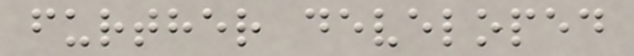further developed
